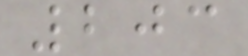203
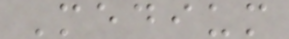Medium
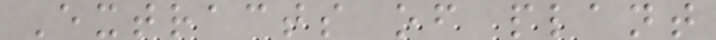Extracts of plant
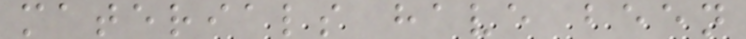materials have been
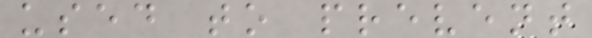used to prevent
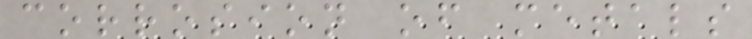corrosion of metals
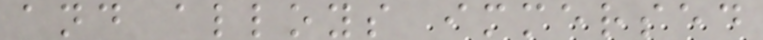and alloys immersed
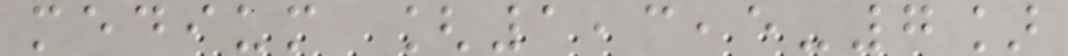medium [1,3,5-7]
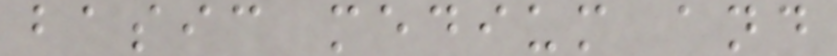basic medium and
